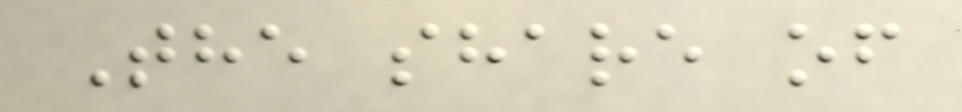The share of
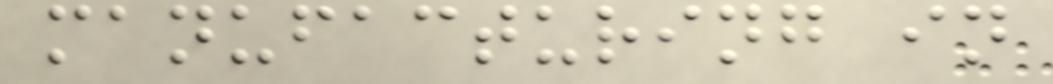manufacturing in
